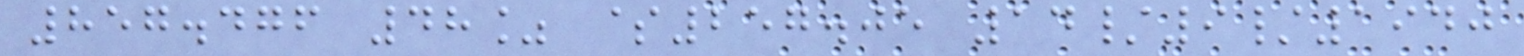857.476 48% $257.05 14/9/1940
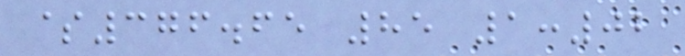$376.65 85 1:02
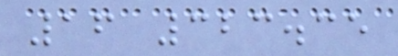16 323.35
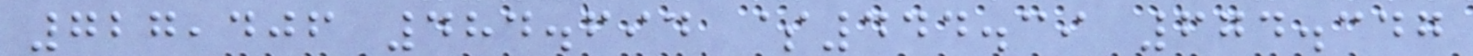727,406 484.694 $444.39 674.347
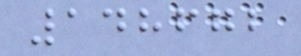148672
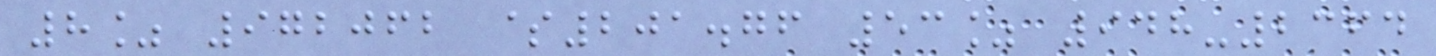8% 972062 $201.76 53% 948-2364
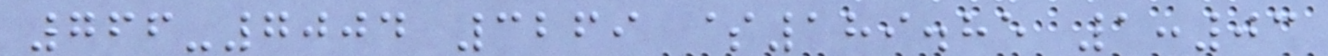766-7004 3269 $189.85 1:03
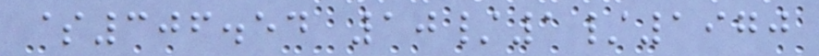$306.54 10/1/1970
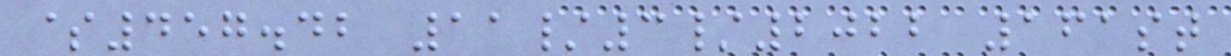$457.42 11/3/2022 161st
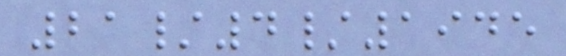21/4/1945
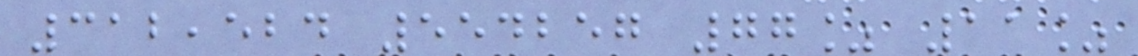312,524 554257 77% 11%
